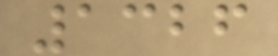1326
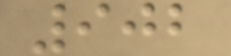902
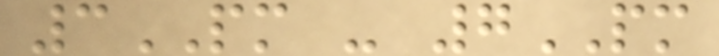3PM - 7PM
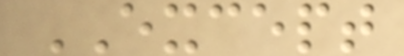EXCEPT
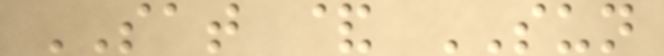SAT & SUN
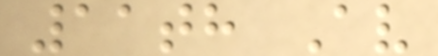11th Av
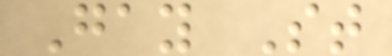Gay St
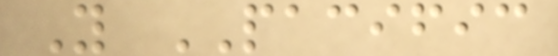Y PACIFIC
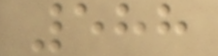588
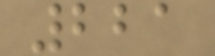221
